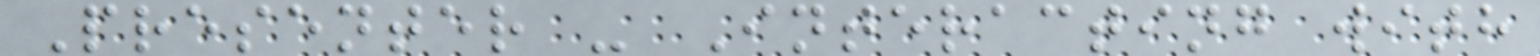Presenter - Interacting with
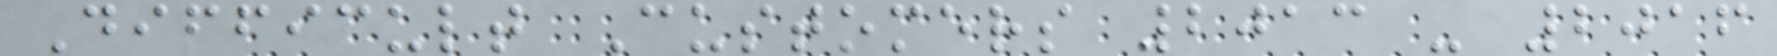Difficult Customers 2013 - 2016
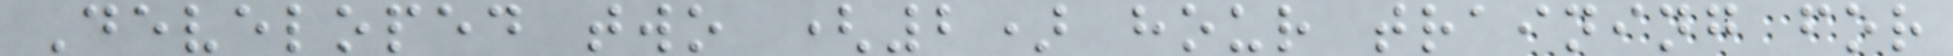Developed two (2) hour training for
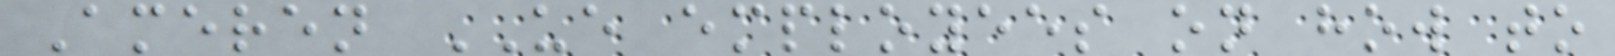Ameren UE employees on how to
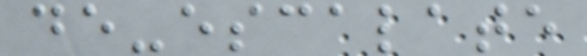de-escalate
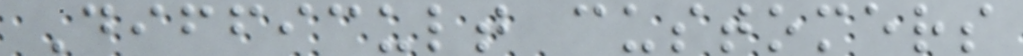Difficult customers
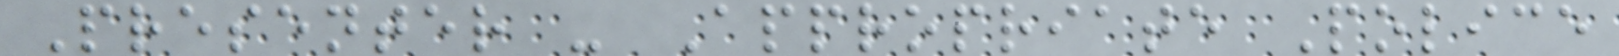Presenter - Appropriate Police
